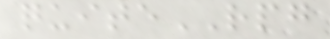quiteRPG
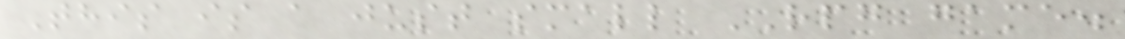This is a just small RPG game.
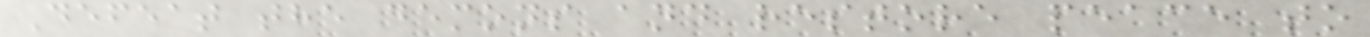Defeat the demons and restore peace to
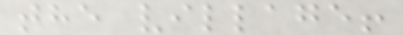the village!
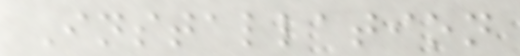Installation
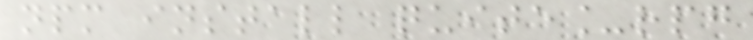npm install quite_rpg
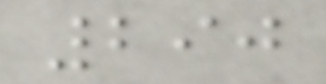290
